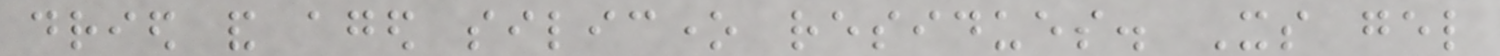dried and aged silicone residues. Its gel
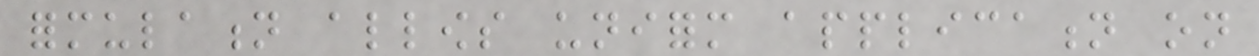formulation allows uniform application on
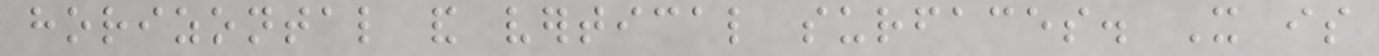horizontal and vertical surfaces. It is
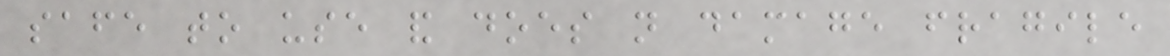safe to use and does not damage fragile
